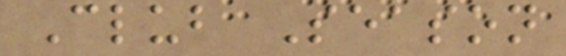Club Season
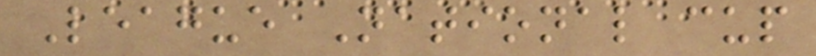League National cup
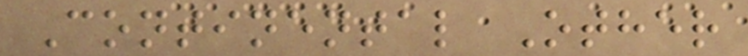Continental Other
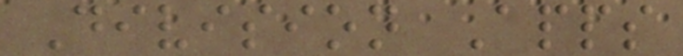Division Apps
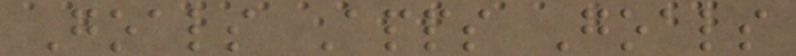Goals Apps Goals
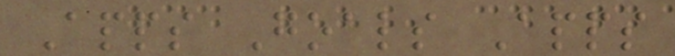Apps Goals Apps
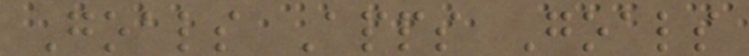Goals Apps Goals
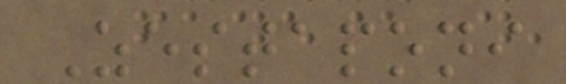Zestaponi
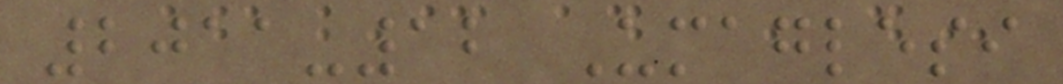2011-12 Umaglesi
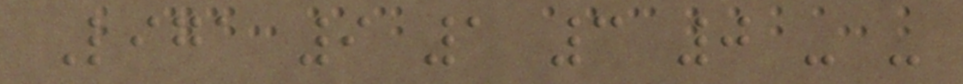Liga 9 1 3 0 - -
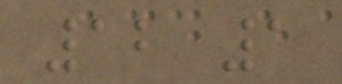12 1
